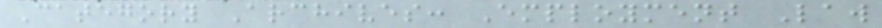Category Archives: Employment Law
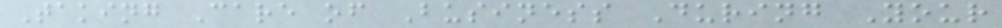Taking Care of Business During Your
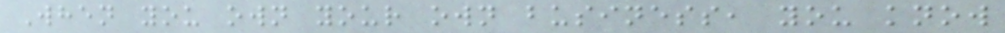When you own your own business, you know
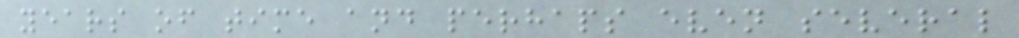years of time and perhaps even several
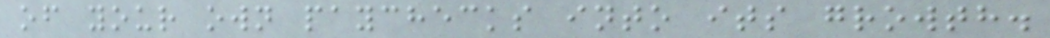of your own paychecks into its growth.
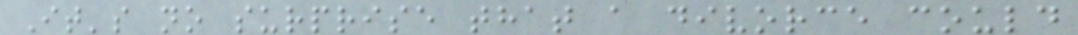It's no surprise that a divorce could
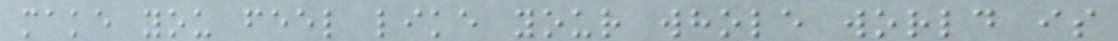make you feel like your whole world is
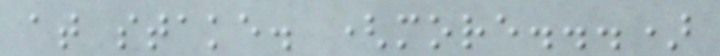at stake. (more...)
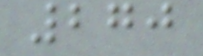270
